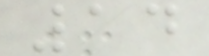14
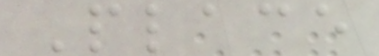Place
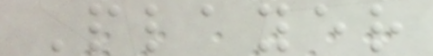Player
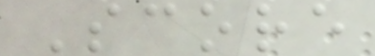Score
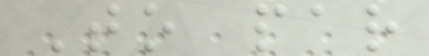To par
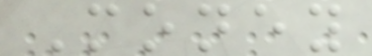Money
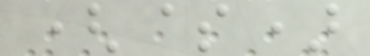($)
